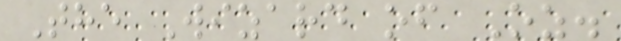The Wizard of Oz.
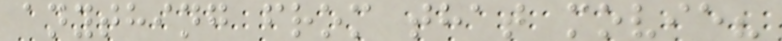anything from that movie?
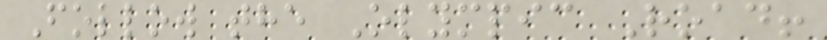Follow the Olympic Road!
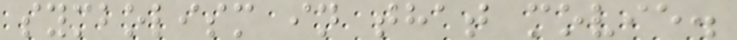symbolism in that movie.
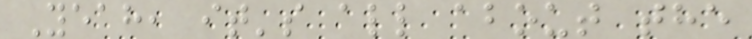Yeah, it's all about the
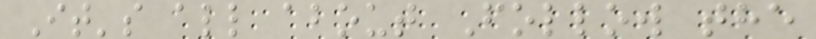It's all about Follow the
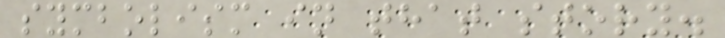symbolism in that story.
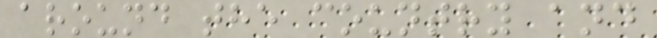around the country and
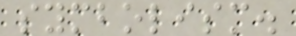symbolism.
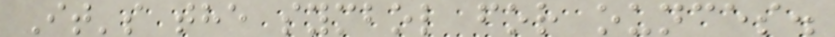It's the symbol for ounces.
